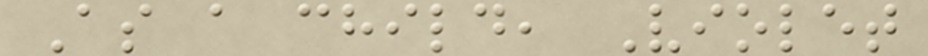As a child, Violet
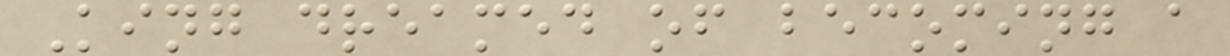King dreamed of becoming a
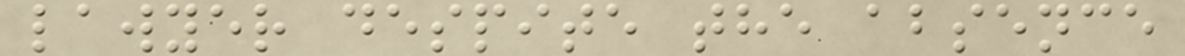lawyer despite the absence
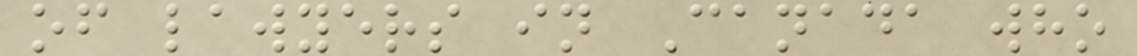of lawyers in Canada who
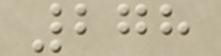278
